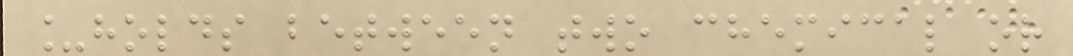_holds between two chemical or
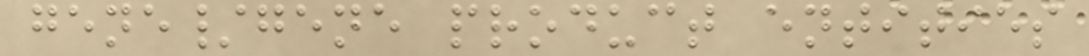gene/gene product entities
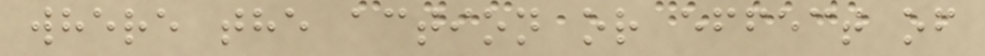where the action or effect of
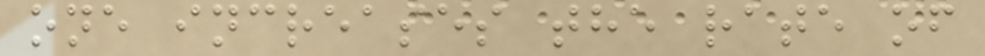one increases the rate of
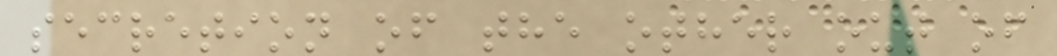secretion of the other out of
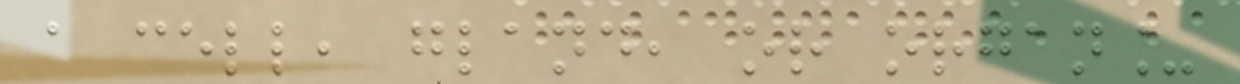a cell, gland, or organ_
